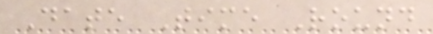Date Time Round
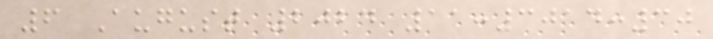6 August 2024 11:3014:30
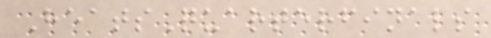HeatsQuarterfinals
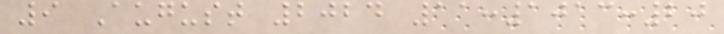9 August 2024 11:1013:20
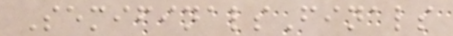SemifinalsFinals
